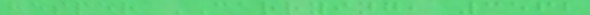hesper CARRYING, 3562
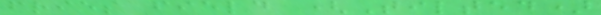fries field (Tilted)
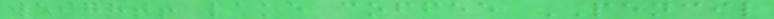weight! lake coffee PENCIL
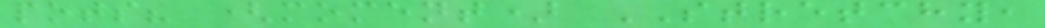pots? (moment) STRETCHY,
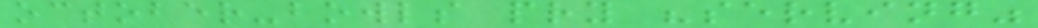october-bowls pry "serving"
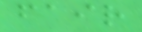fair
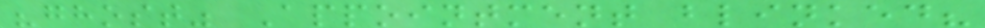"ghost" Appointment blinked?
